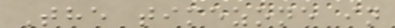The timezone in
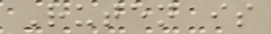Ruten is
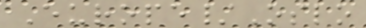Europe/Oslo
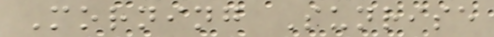Morning Sunrise
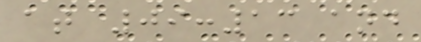at 09:13 and
